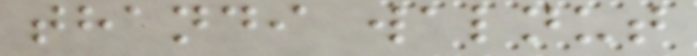thandi walnut
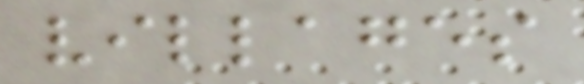villages
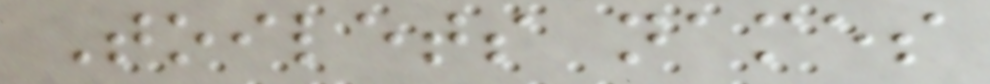Toilets names
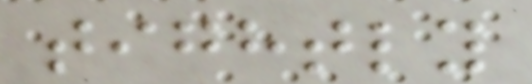tightly
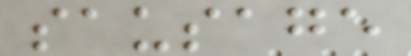sausage
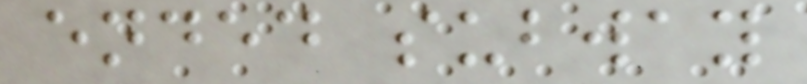ended subway
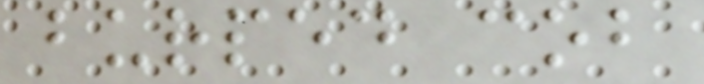burped cob
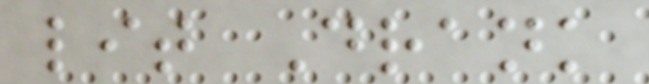lit Drank
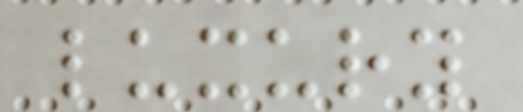luxury
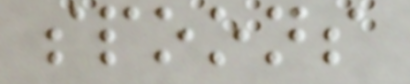spoons
